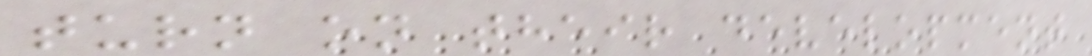turn on their development
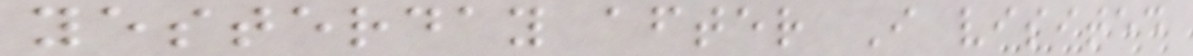yesterday after I visited
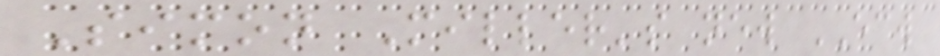Simon Miller's new ECW
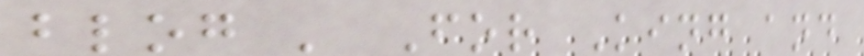blog ' For King and
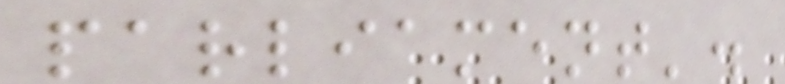parliament'.
